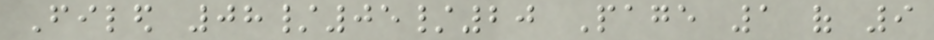Filed 08/05/20 Page 1 of 9
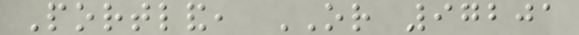Portland, OR 97201
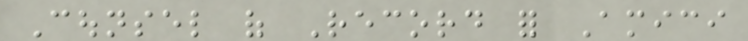Counsel of Record for Amici
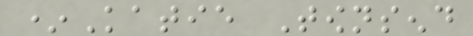*Katie Townsend
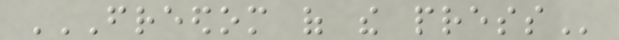FREEDOM OF THE PRESS
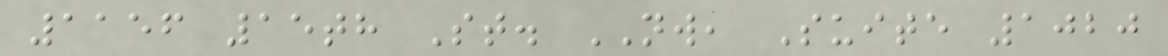1156 15th St. NW, Suite 1020
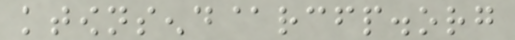ktownsend@rcfp.org
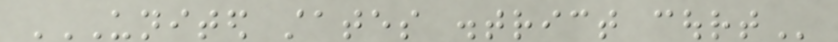UNITED STATES DISTRICT COURT
